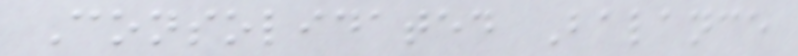Consolidated Balance
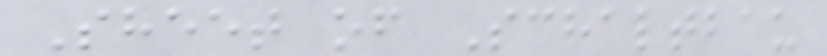Sheet of Schaltbau
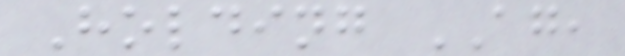Holding AG,
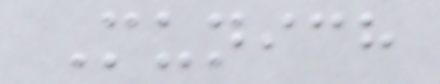Munich
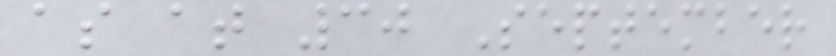as at 30 September
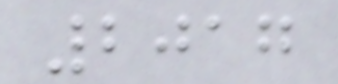2017
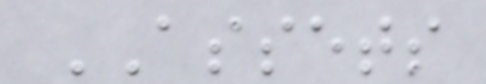ASSETS
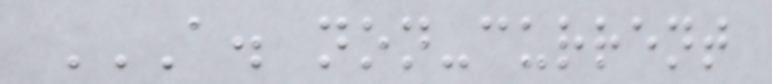A. NON-CURRENT
